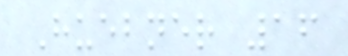Huebner 16
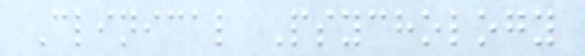Clinical Psychology
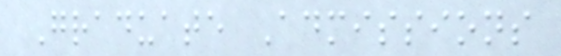Graduate Admissions
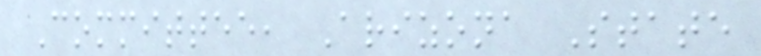Committee, Arizona State
